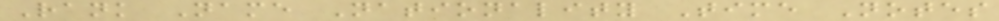Rank Name Nationality Time Notes
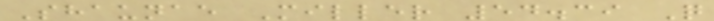Shaunae Miller 54.39 Q
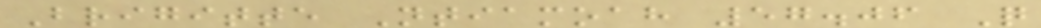Brigitte Ntiamoah 57.06 Q
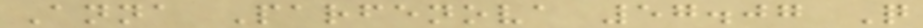Anna Parfenova 57.07 Q
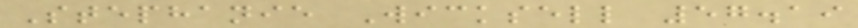Stephanie Wicksell 57.19
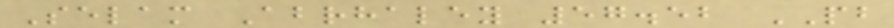Selam Abrhaley 57.52 PB
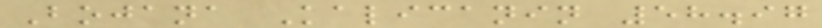Bojana Kalicanin 58.97
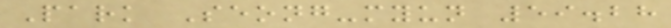Park Seong-myun 59.28
